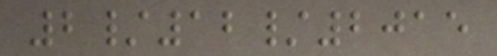2/12/2015
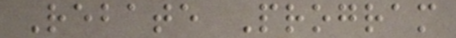Rebate Program
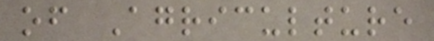of Agriculture
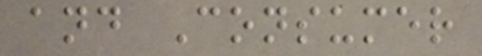and Consumer
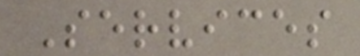Services
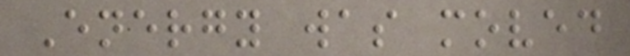Energy was moved
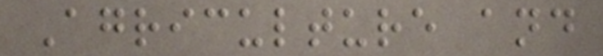Agriculture and
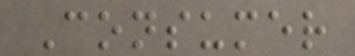Consumer
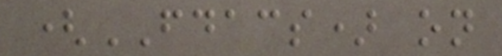(FDACS) on
